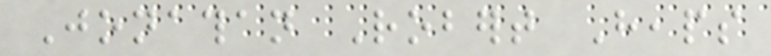Jonathan Robert Heaps
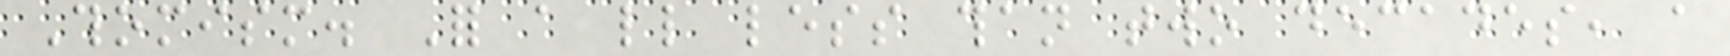Thomism. For a little less than two decades, a
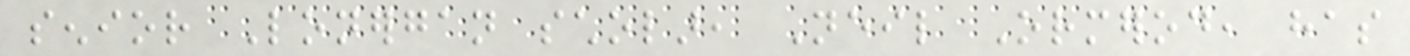senior Lonergan scholar, Neil Ormerod, has
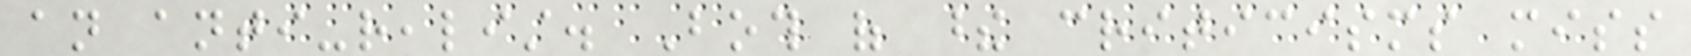an anti-realist. Both of these criticisms miss
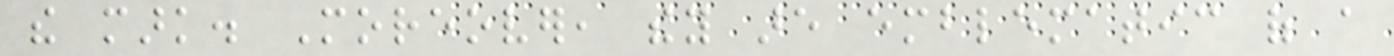the mark. Moreover, they are emblematic of a
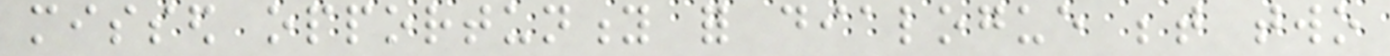missed opportunity for dialogue between two
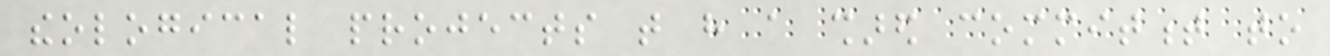theological projects that have a shared commitment to
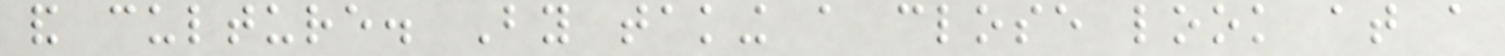and culture. By taking a close look at a
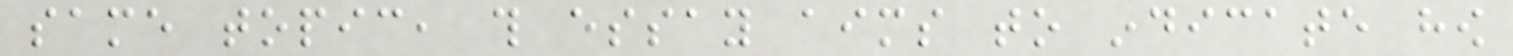same topic, this essay aims to indicate how
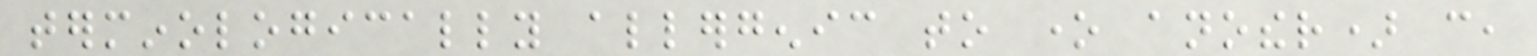terminologically allergenic to one another) can,
